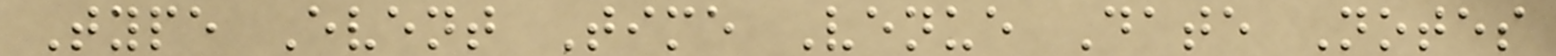Type Event Time Venue Date Notes
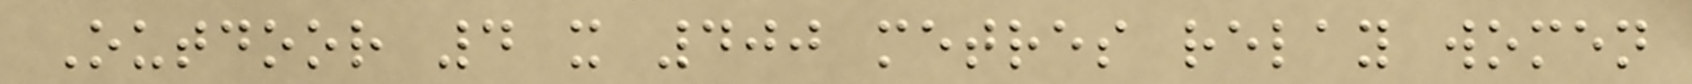Outdoor 4 x 400 metres relay women
